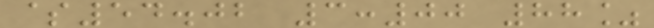$54.02 3:00 88%
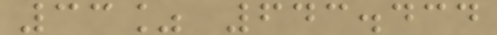33% 643.434
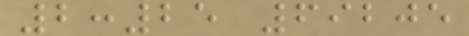2:25 69205
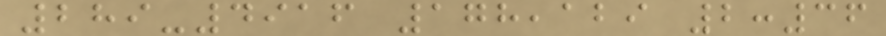289-4916 178,129 2:36
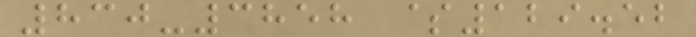830-3858 $129.52
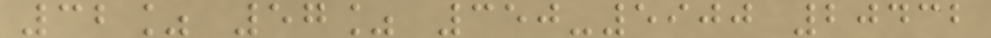32% 57% 350-5900 20432
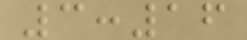3:16
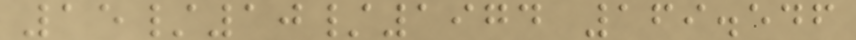15/10/1974 169.546
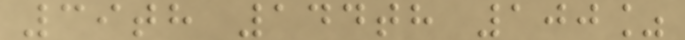39th 144th 100%
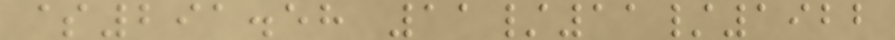$291.58 11/11/1922
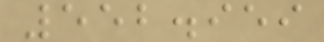552.959
